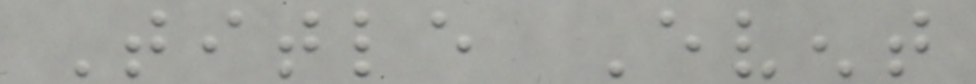Title Event
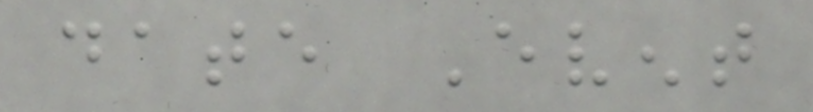date Event
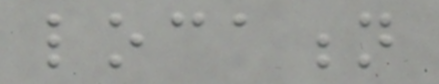location
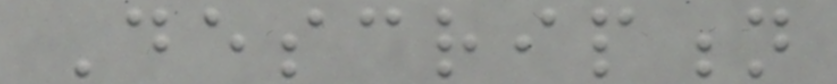Description
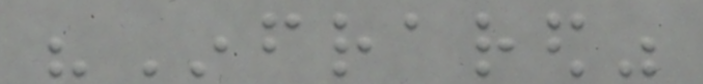"Infrared"
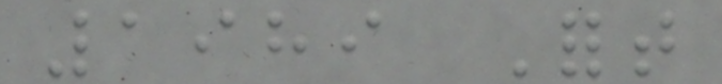1989 Fort
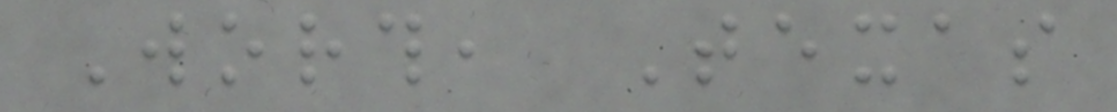Worth, Texas
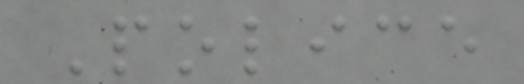Police
